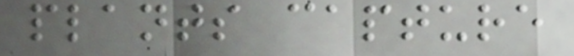plants capture
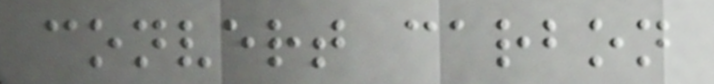convert carbon
